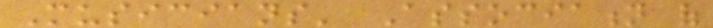Musicians' Association of
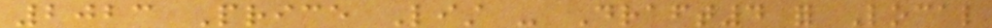2023 Price List - Draft4 for Local
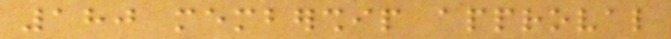180 membership approval
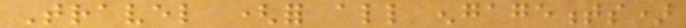Travel (for all engagements)
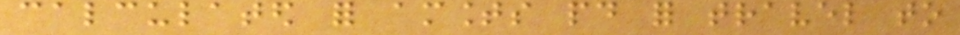calculated for amounts paid for travel to
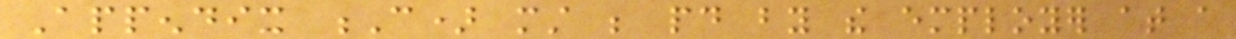Appendix C) must be paid by the employer at a
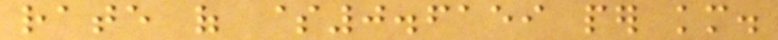rate of $0.6159 per km.
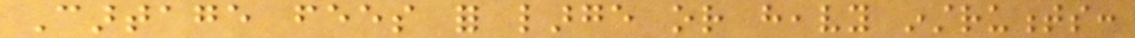Cartage fees for large or heavy instruments:
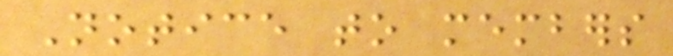Notice to members
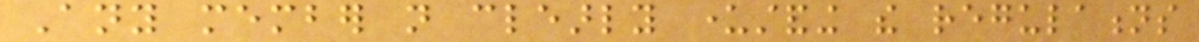Any member not clearly understanding the regulations
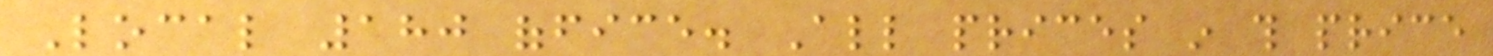Local 180 office. All prices in this price
